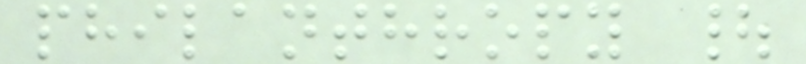philanthropy |
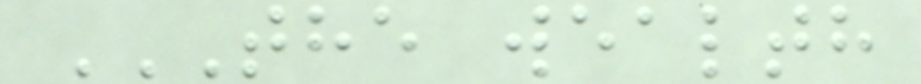THE WEALTH
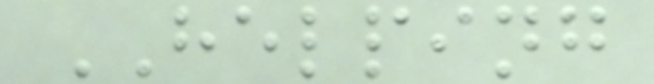HELPING
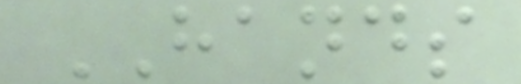HANDS
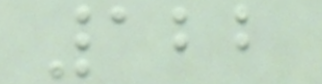122
